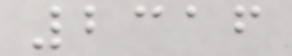2316
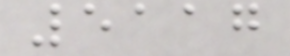5117
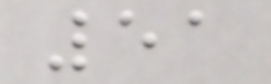51
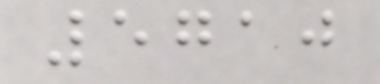5710
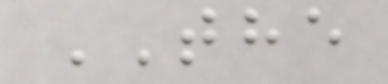THE
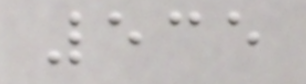535
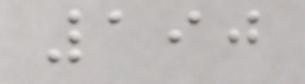190
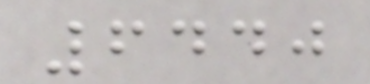6440
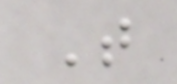T
